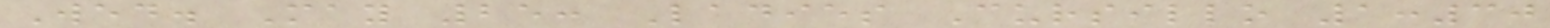Wed. May 25: Ladies Cursillo 1:30
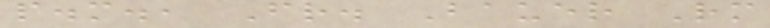p.m., Fr. Bauer Rm
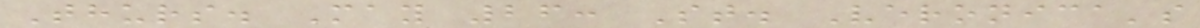Thurs. May 26: St. Veronica's
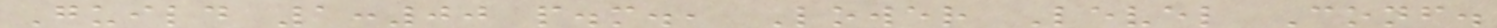Guild 1:00 p.m., Lower Level Conf.
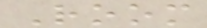Room
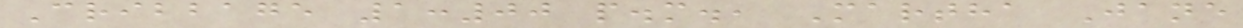Cribbage 1:00 p.m., Martha Jane
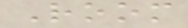Room
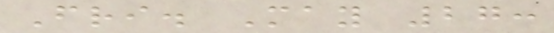Fri. May 27:
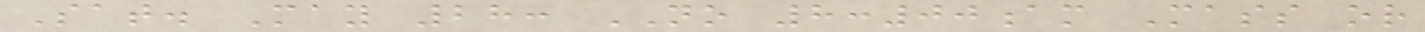Sat. May 28: NO 8:00am Mass or
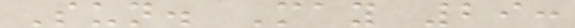Sun. May 29:
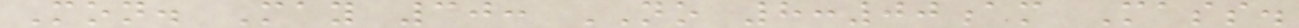Mon. May 30: NO 8:00am Mass.
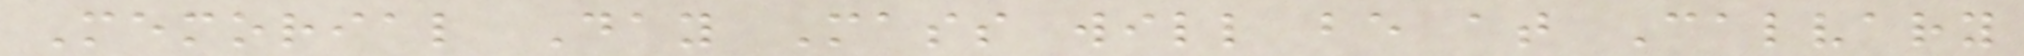Memorial Day Mass will be at Calvary
